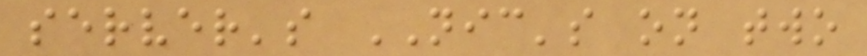server's NIC's on two
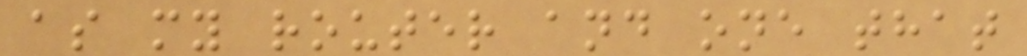as my router and one that
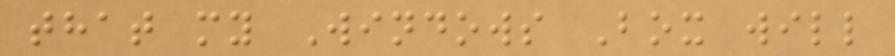that my Windows Box will
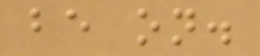be on.
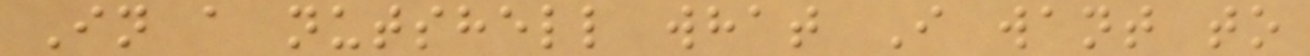In a nutshell what I want to
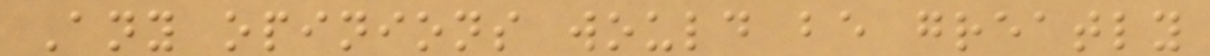Any opinions would be greatly
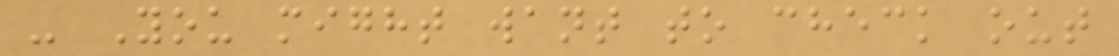- You might want to check out
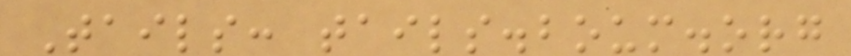Tails: tails.boum.org
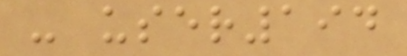- user194
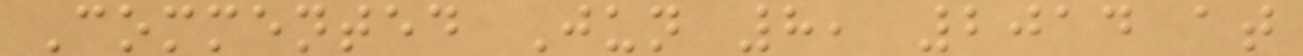Commented Jun 8, 2014 at
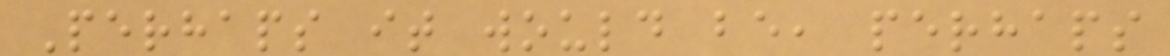Perhaps it would be, perhaps
